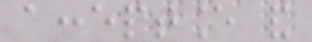acceptance and
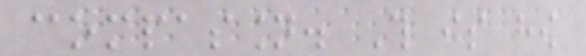compassion. This is how
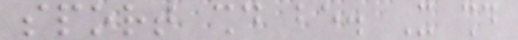sport should be. It should
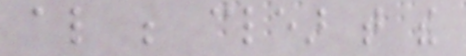also be clear that the
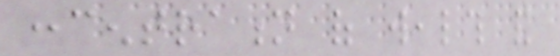concentration of wealth and
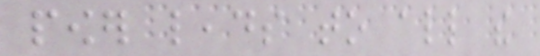power leads to all the
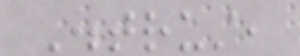Distrust,
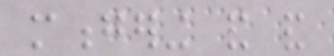mongering and and
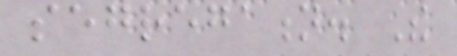segregation. The
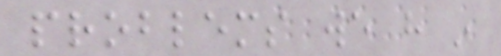problems we have in
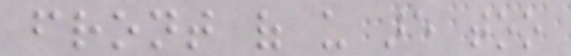front of us are too
